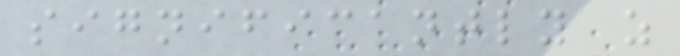significantly as
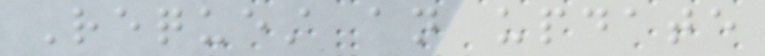Request an update
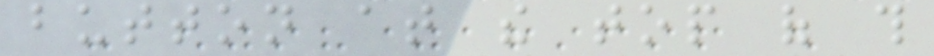button at the top of this
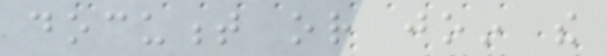document or join the
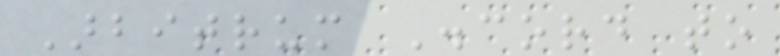Arbitrum Discord to
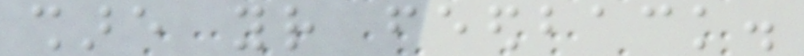share your feedback.
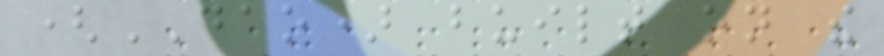(DAO) built on the
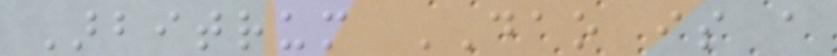Arbitrum DAO is a
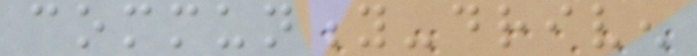community-driven
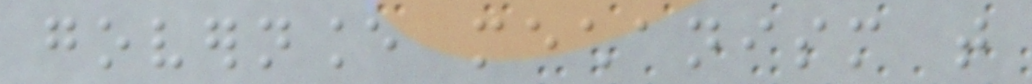governance mechanism that
